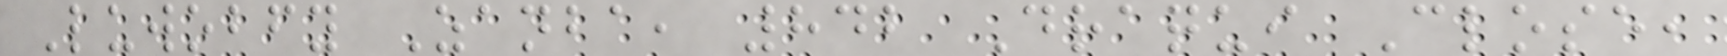Luwobfy Zanba, 842 Draqui Close,
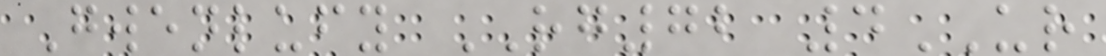Gwenlufy RG72 4UR
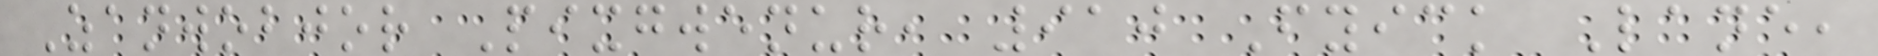Zanwobjor Pixgwenur, 910 Fyick Lane,
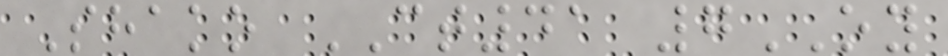Shako CT41 7OY
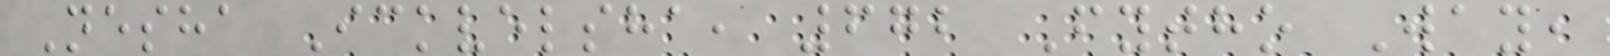Nesha Ickvelsha, 672 Fytho Way,
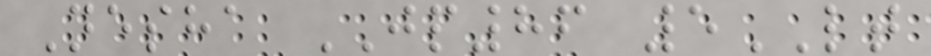Nesha JP86 5LT
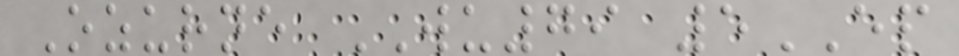Ozurne WU79 5EP
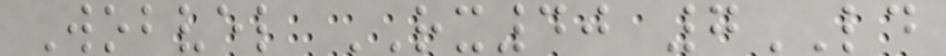Wobvel RX40 7LD
